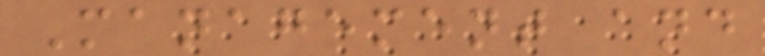Management and
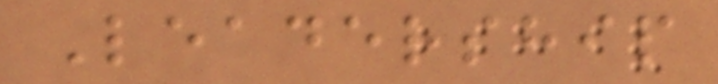Leadership
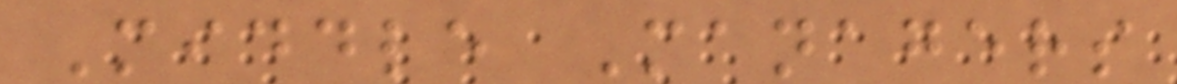Middle Managers
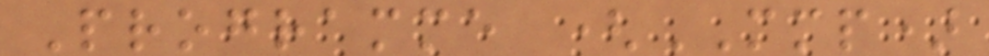Programme (MMP)
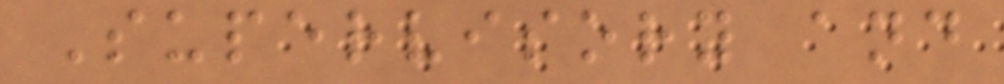Supervisory and
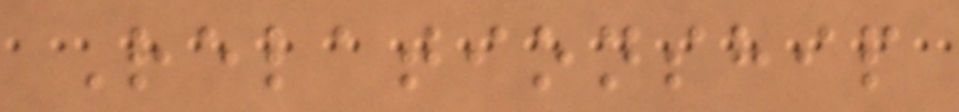Relationship
